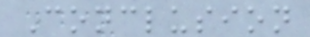Conclusion
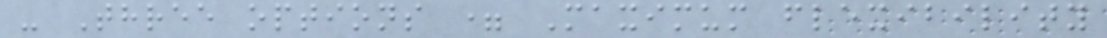- Three options = Maximum flexibility
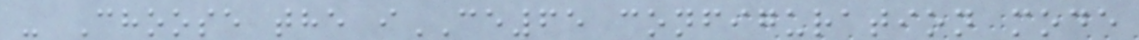- Choose the iCE65 configuration mode
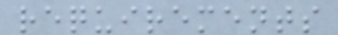requirements
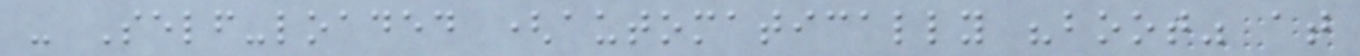- Self-loaded (automatically "boot" at
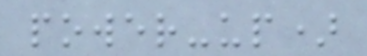power-up)
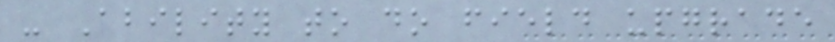- Ability to do field upgrade
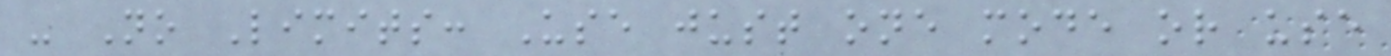- No Limits: Use just one mode or use
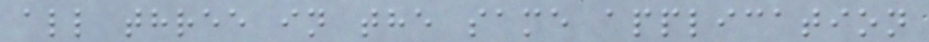all three in the same application
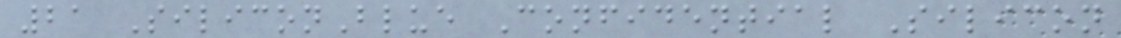21 SiliconBlue Confidential Silicon
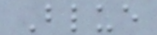Blue
